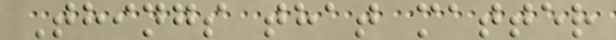Things that matter
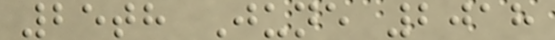25th June 2018
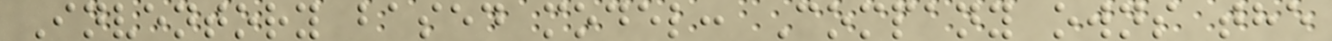Inventory based model: Company owns the
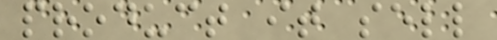product it sell
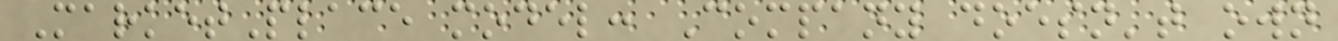MarketPlace model: Company doesn't own
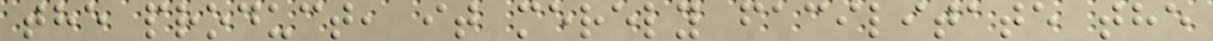the product, it merely facilitate the
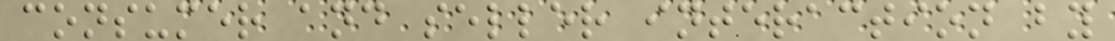consumer and seller interaction by
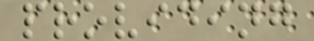providing
